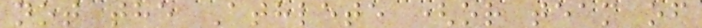not the Athlete (or team of
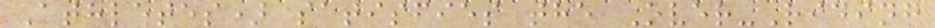Athletes) satisfies the Over-Riding
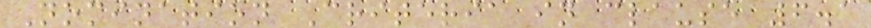Nomination Criteria in clause 6.1
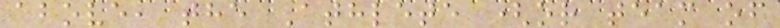above, the Athlete (or team of
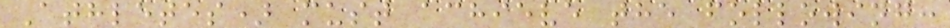Athletes) must achieve the following:
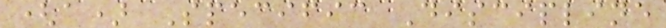(a) Specific Discipline
